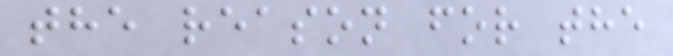the reason for the
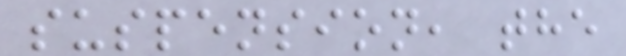suspension, the
